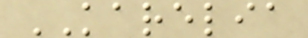KARELIA
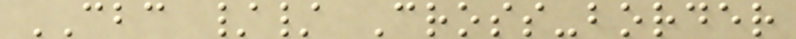CBC // Cross-border
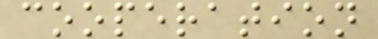cooperation
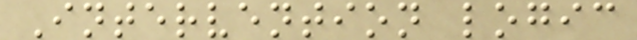Intervention logic
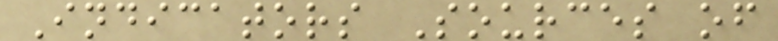Indicators Sources of
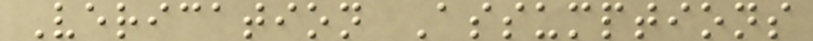Verication Assumptions
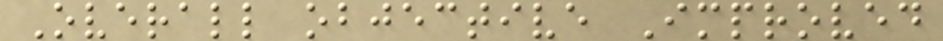Overall objective Improved
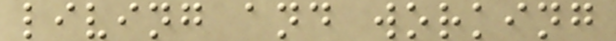living and working
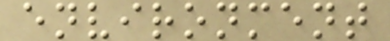environment
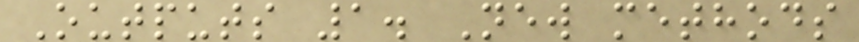Outputs 1. New methods
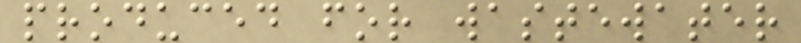produced for wastewater
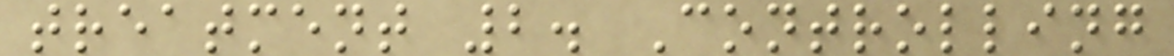treatment 2. Controlling
